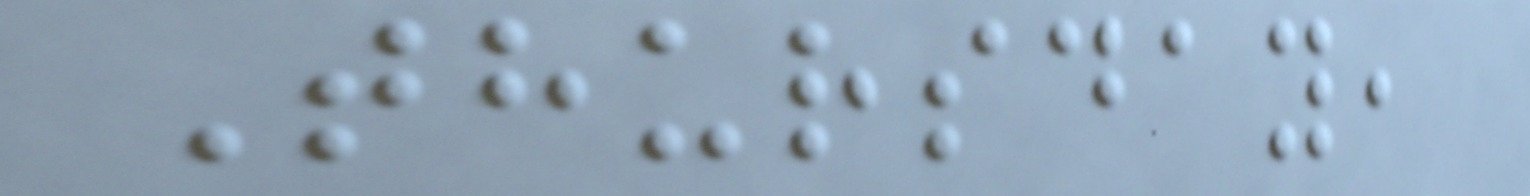Thursday,
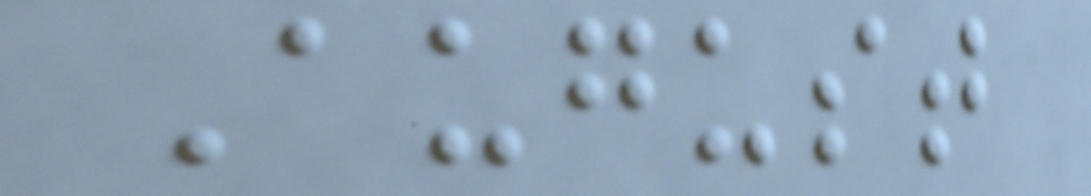August
